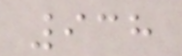938
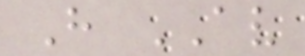H AV
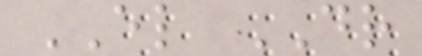EL DR
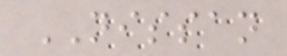NISSAN
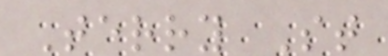Terry St
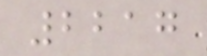2217
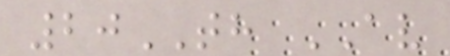20TH AV
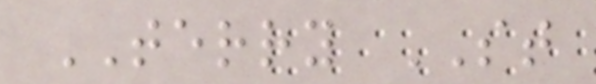TERRY ST
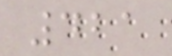421
